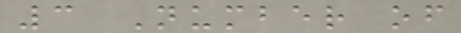3 Number of
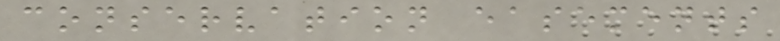conservation easements
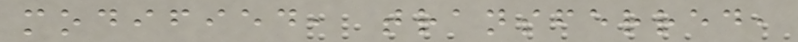modified, transferred,
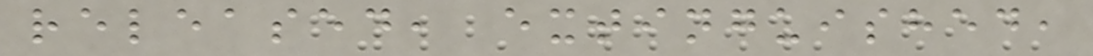released, extinguished,
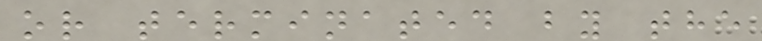or terminated by the
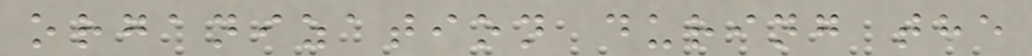organization during the
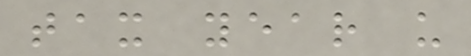tax year u
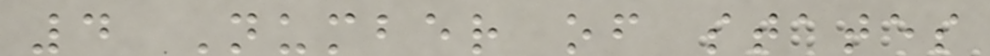4 Number of states
